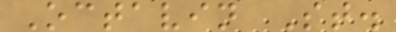Octavin St.
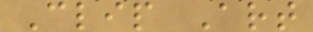Clip Art
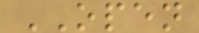OPEN
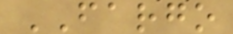FARGO
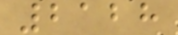2128
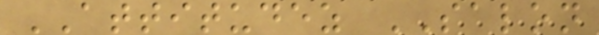ATTITUDEZ SALON
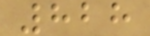828
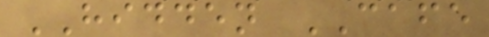HIDDEN CAFE
